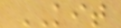KIT
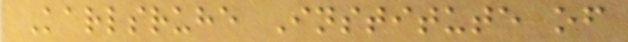Karlsruhe Institute of
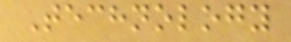Technology
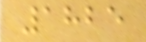1825
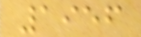1956
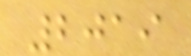2019
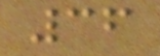36
